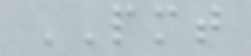PMT
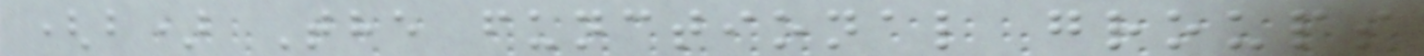(b) The functional groups
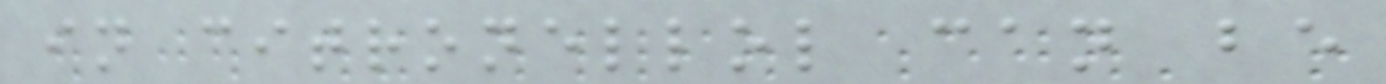in citronellol can be
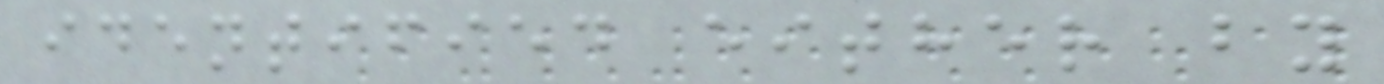identified either by
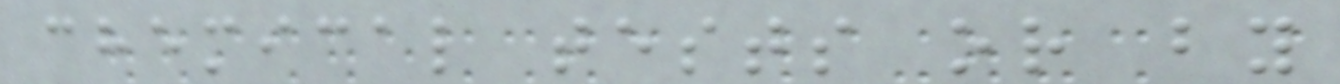chemical tests or by
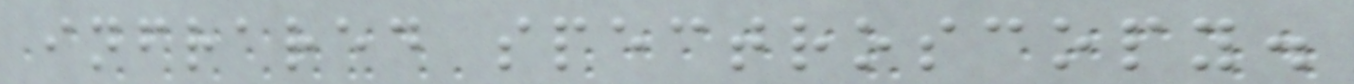infrared spectroscopy.
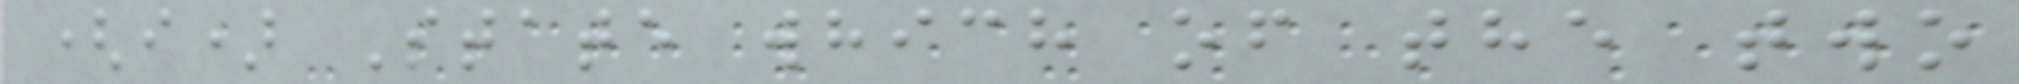(i) State which of the two
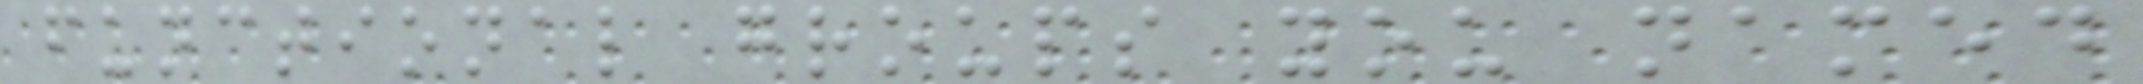functional groups you named
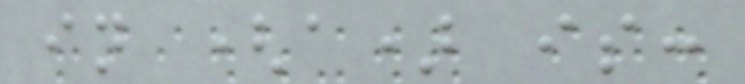in (a) is:
